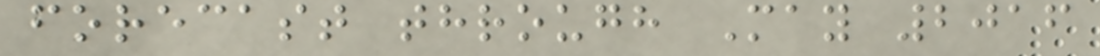forecast through May 2016
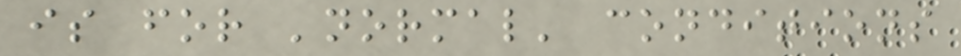is for 'normal' conditions
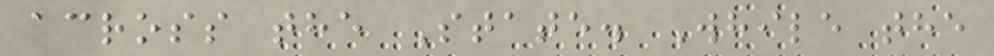across the State. While the
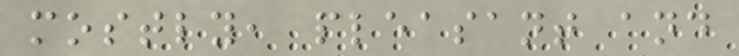mostly, pleasant and
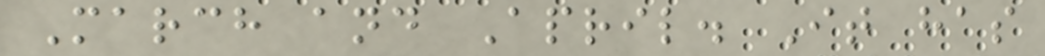March and April. It has
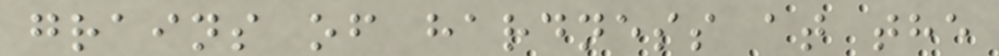grains of hardness at the
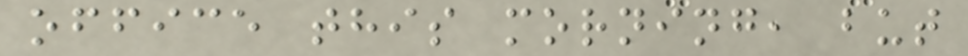office this morning, but
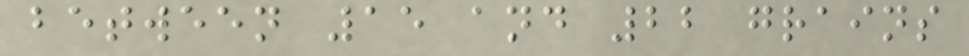between 15 and 22 grains
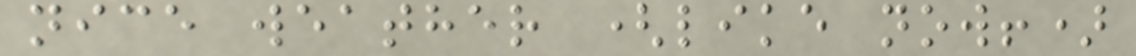nice weather (like now!)
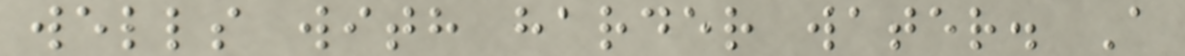wells with harder water. A
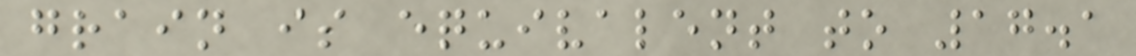grain is equivalent to 17.1
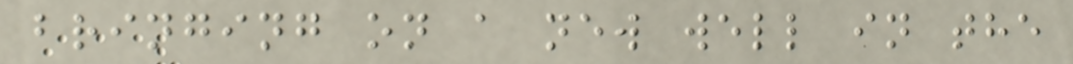bringing on a new well in the
